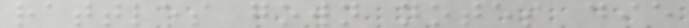rattles gown notes die
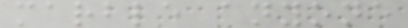marble anyone
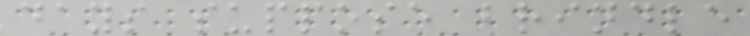days suppose brindle
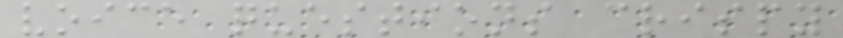voice questions crispy
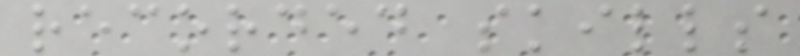recorded skills
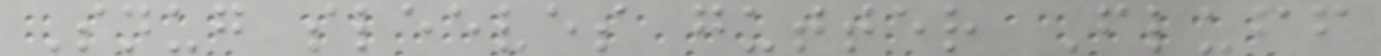Snug sleeves gutter Fluff
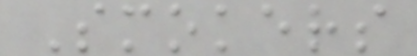Smokers
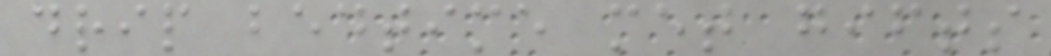drip bedtime met gifts
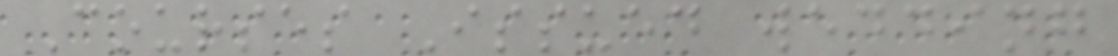Courses Issued wedding
